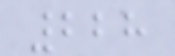228
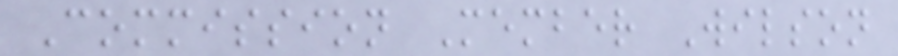Commission Member Wilson
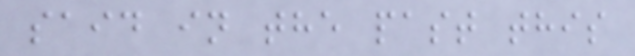said in the past this
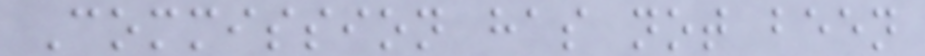Commission has not been
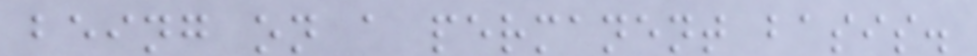being on a permanent basis.
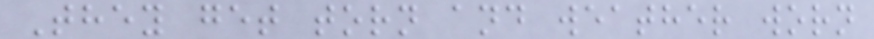They get torn and weather worn
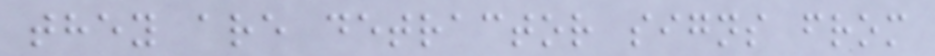they are detractor signs from
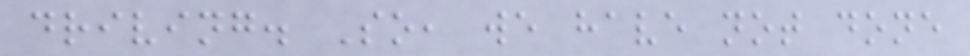driving. So, we have not done
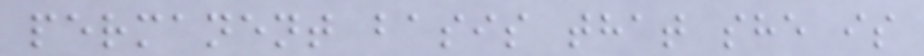permanent basis that she is
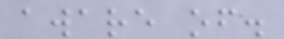aware of.
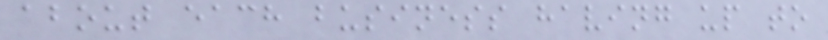about each business having up to
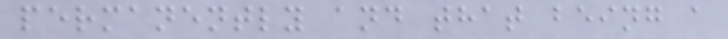permanently and that being a
